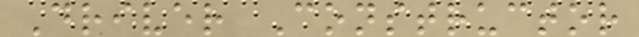Driver Constructor
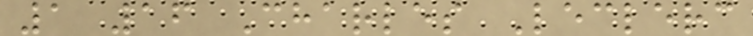1 16 Charles Leclerc
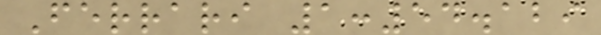Ferrari 1:54.129
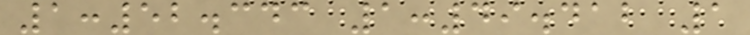1:52.343 1:49.412 1
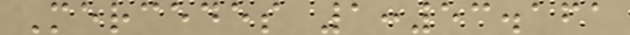Mercedes 1:53.161
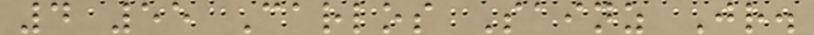4 55 Carlos Sainz Jr.
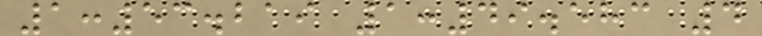1:53.219 1:49.583 4
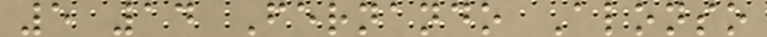5 14 Fernando Alonso
